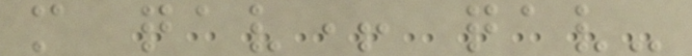m qav+ qav-
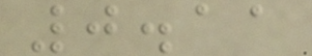0.11
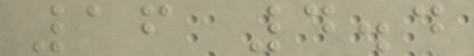16 4.4
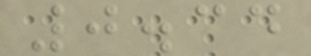0.34
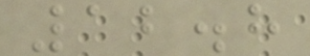12.8
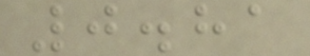0.81
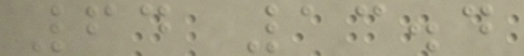64 13.4
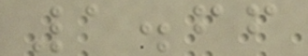1.66
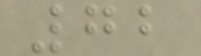72
